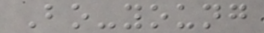Bo-young
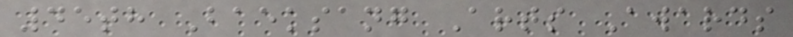45th Baeksang Arts Awards
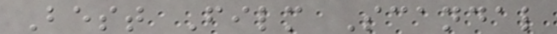Best Film Scandal
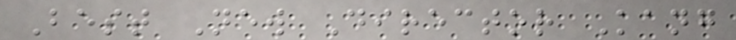Best New Director Kang
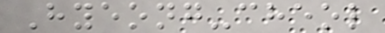Hyeong-cheol
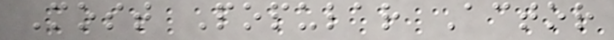Most Popular Actor
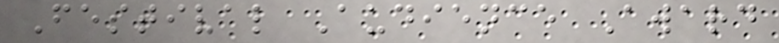Festival Audience Award
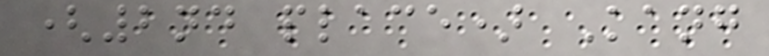(2nd place) Kang
